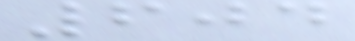604
